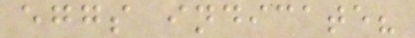eggs indicate?
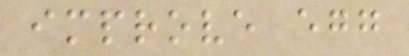improve egg
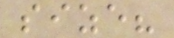size?
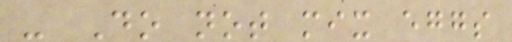- Do not mix eggs
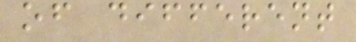of different
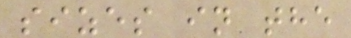sizes in the
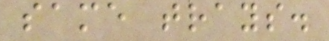same trays.
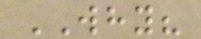WHY?
